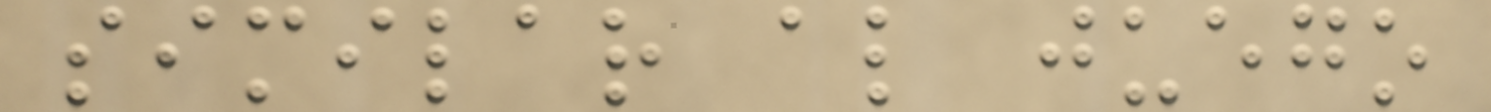similar al juego
